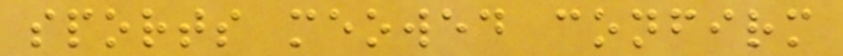sports meowed confirm
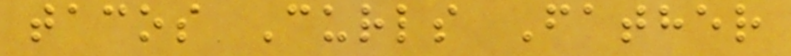tacos Curls Father
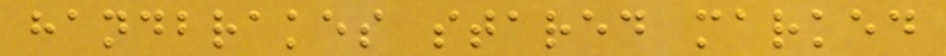handbrakes stared marked
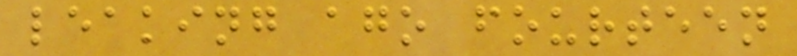leaking ago fourteen
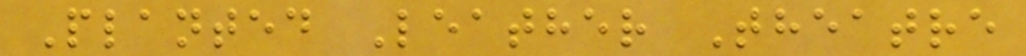Planted Leather Theatre
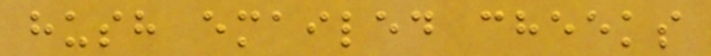hush emailed cheeks
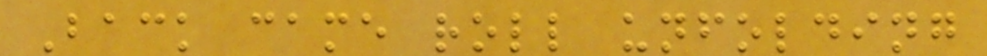Back came roll unfolding
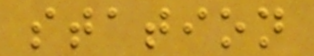station
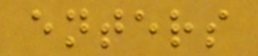enters
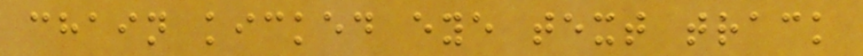chain kicked eye text track
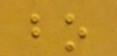bo
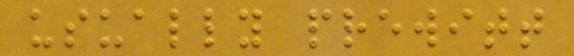usually prewitt
